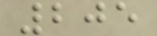205
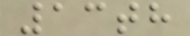13th
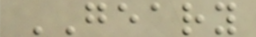GEARY
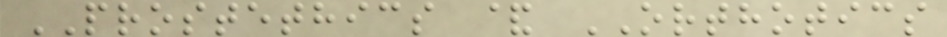PROSTETHICS & ORTHOTICS
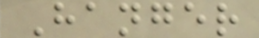Hanger
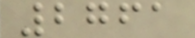2761
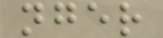nger
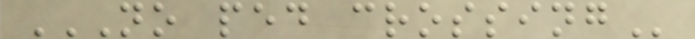NO PED CROSSING
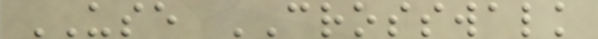USE CROSSWALK
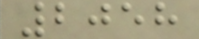2058
